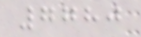7780
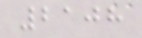2108
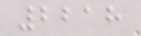2218
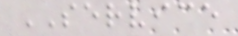SERVICE
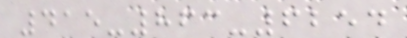415-863-6254
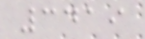3419
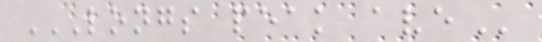LONGS PEAK AVE
